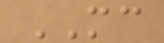MC
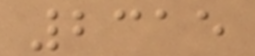2315
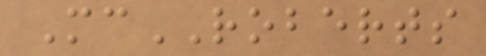McROBERTS
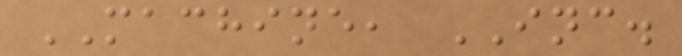MACHINE, INC.
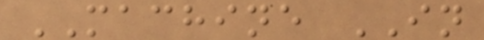MACHINE IN
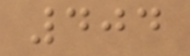404
